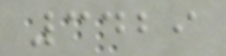3429
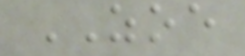ZOE
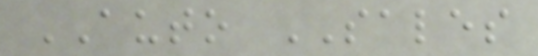AUTO SALES
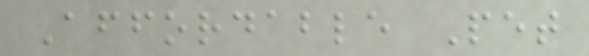Affordable Pet
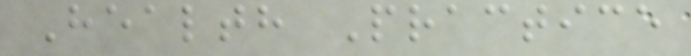Health Practice
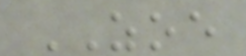ZOE
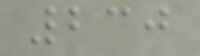230
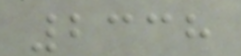2338
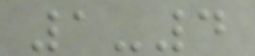1-4
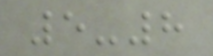5-8
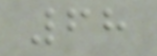68
